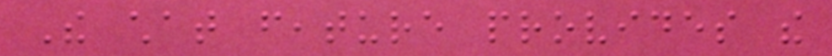The chat feature provides the
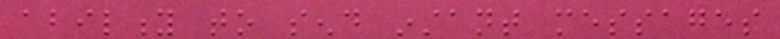ability to send instant messages
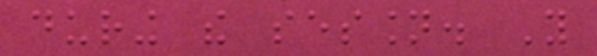during the session. You
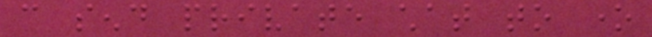can send private chat to one
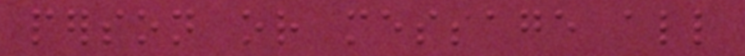person or message all
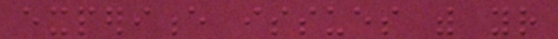experience issues with your
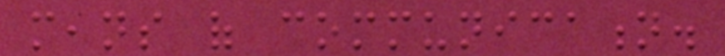means of communication.
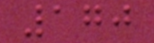170
